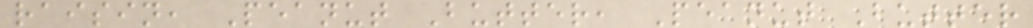raisin, Peanut Butter, Peanut Butter
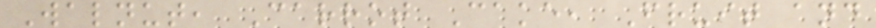Walnut, Carrot Cake, Fruit and
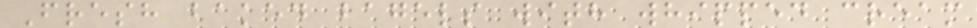Fresh baked bagels with whipped cream
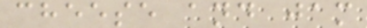cheese and jam
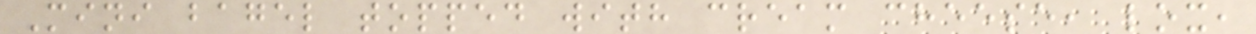Mini bagel topped with cream cheese, lox,
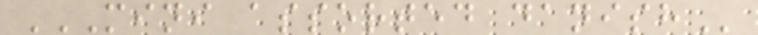MINI ASSORTED DANISH
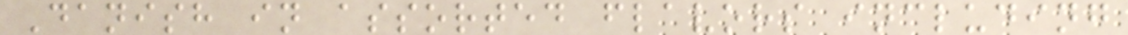Danish in assorted flavors including
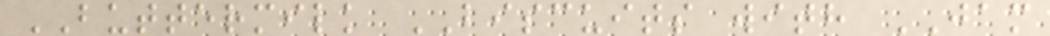BUTTERMILK BISCUITS with JAM
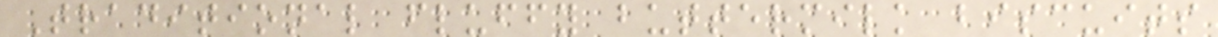Traditional fluffy buttermilk biscuits
